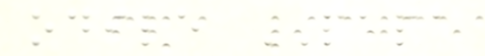odile PAPA
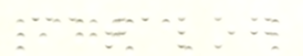catalog
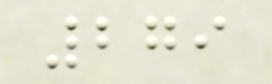279
